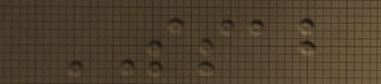SSAB
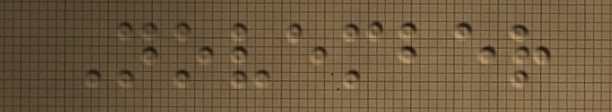November
